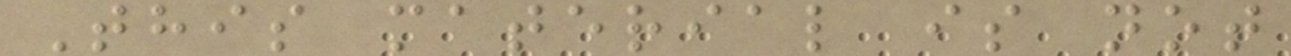This material is not
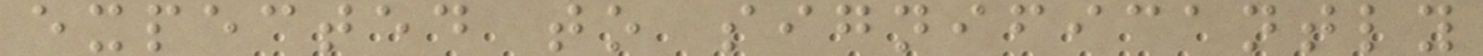expected to significantly
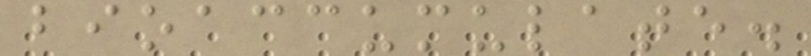bioaccumulate.
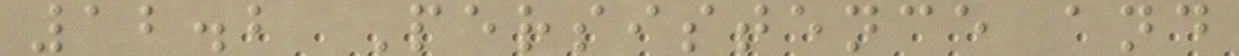12.2 Persistence and
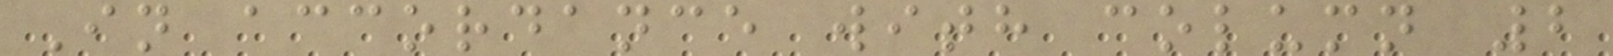In accordance with column 2
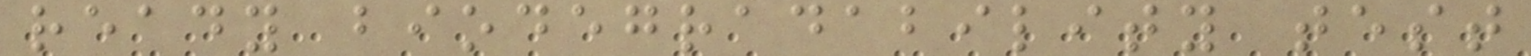ready biodegradability test
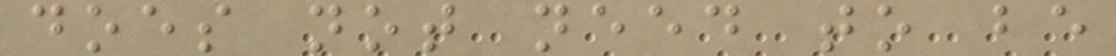does not need to be
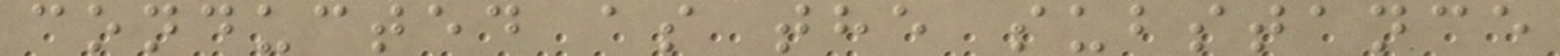conducted as the substance
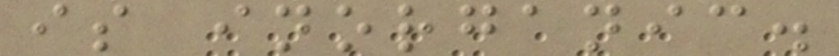is inorganic.
